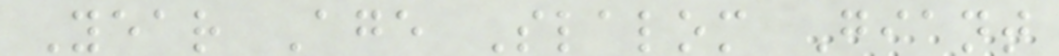Year Age Slalom Giant
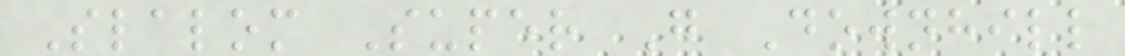Slalom Super G Downhill
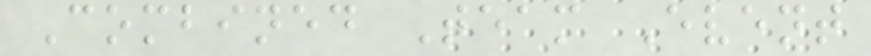Combined Team Event
